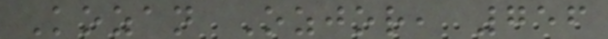Kozan Ozjor, 756
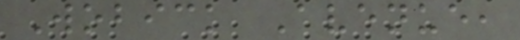Wobick Avenue,
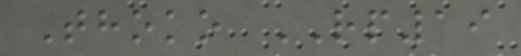Thoko RP19
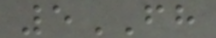5FH
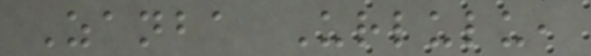Zanba Urlulu,
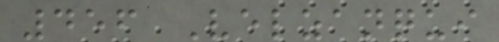456 Velzanqui
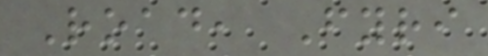Road, Fyri
